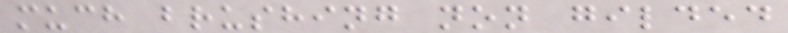much brushing non gilded
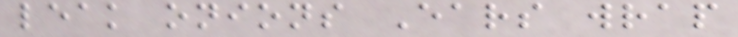leak onions Ears wrap
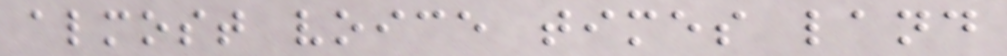almost voice times land
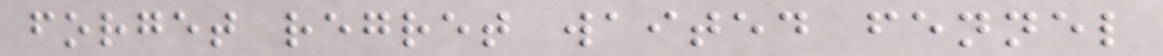forget regret waited fennel
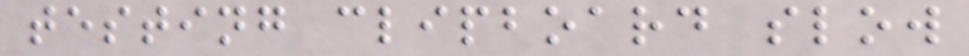testing clipboard slow
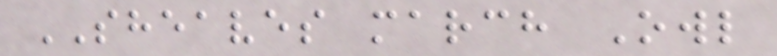SHEAVES march Owl
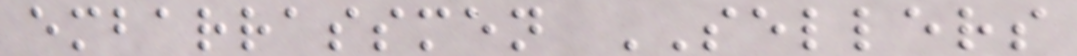embarrassmen SELLERS
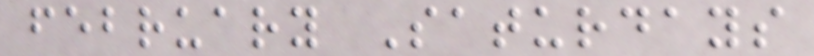february Saturdays
